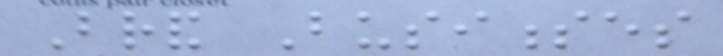Brand Businesses
